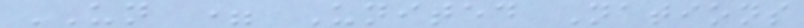UN = United Nations
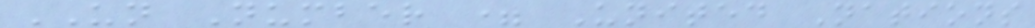UN Number = United Nations
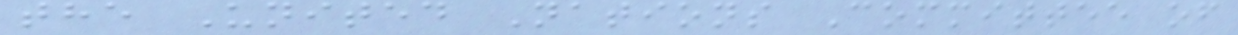the United Nations Committee of
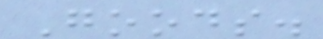Goods.
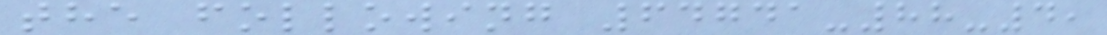the following 64741-88-4,
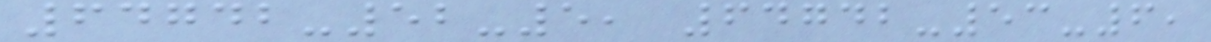64742-52-5, 64742-53-6,
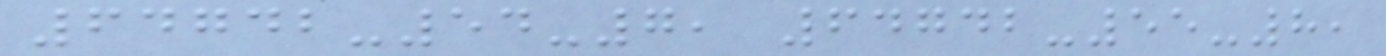64742-54-7, 64742-55-8,
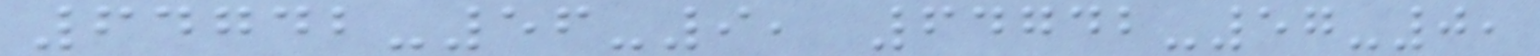64742-56-9, 64742-57-0,
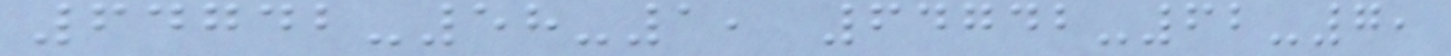64742-58-1, 64742-62-7,
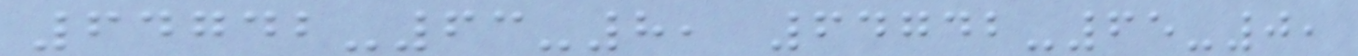64742-63-8, 64742-65-0,
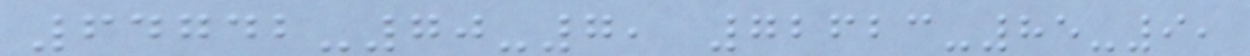64742-70-7, 72623-85-9,
